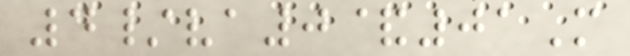4/va0&01M
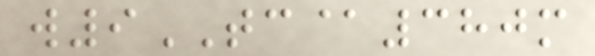w9TC@380m
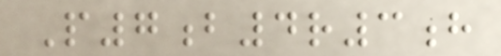P7b4r3h
